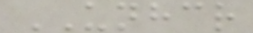UNHCR
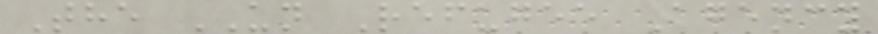The UN Refugee Agency
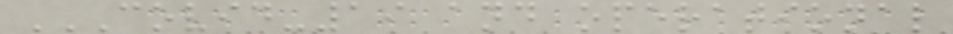COVID-19 AND OPERATIONAL
